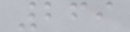269
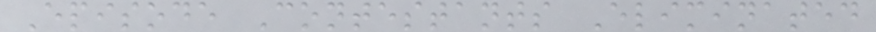Episode Contestants Eliminated
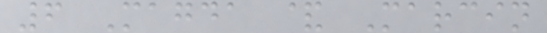6 Magda & Marcin
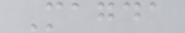Magda
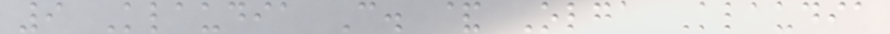9 Klaudia C. & Olga Klaudia
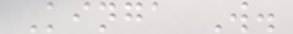Kinga W.
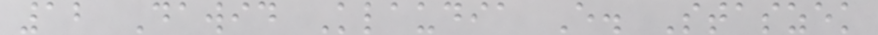12 Dawid Klaudia E. Staszek
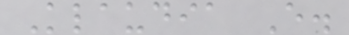Klaudia E.
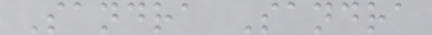Sandra Sandra
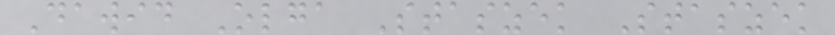Dawid Olga Staszek Staszek
